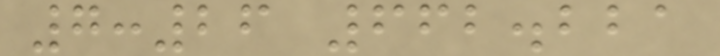7:26 662.221
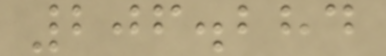206.284
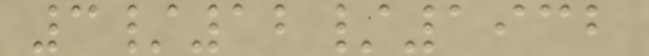3/12/1932
